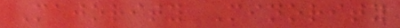Majority Minority
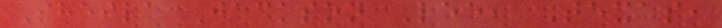Sheila Jackson Lee, Texas,
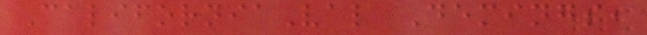CaliforniaVal Demings,
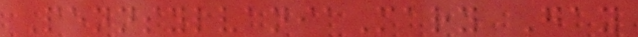PennsylvaniaMary Gay
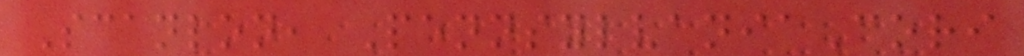Scanlon, PennsylvaniaCori
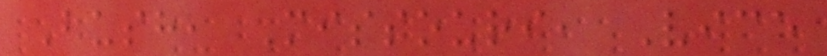Bush, Missouri, Vice
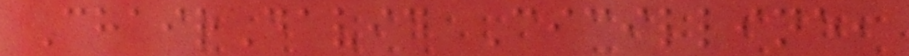ChairDavid Cicilline,
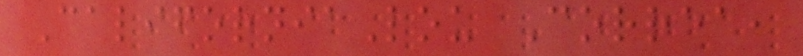CaliforniaLou Correa,
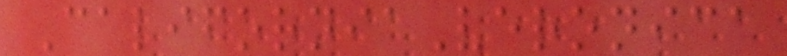CaliforniaVeronica
